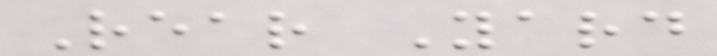Rear Yard
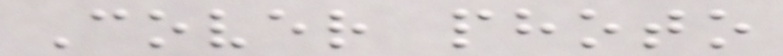Cover photo
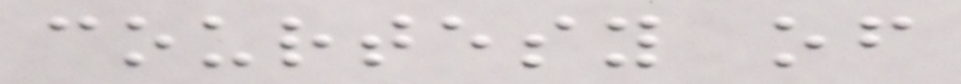courtesy of
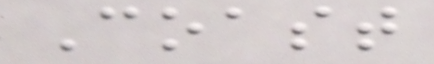Coast
